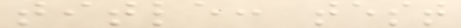title: test
